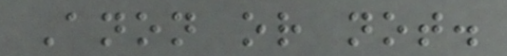Anon or not.
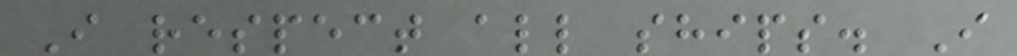I respect all ships. I
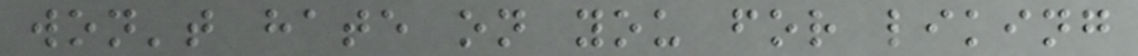won't hate on you for liking
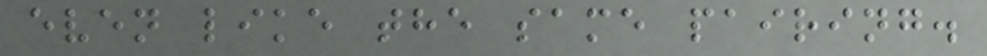even like the same pairing.
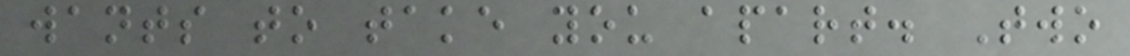wants to take you apart. Two
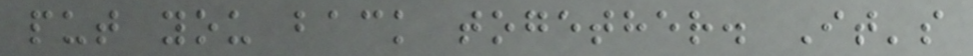put you back together. It's
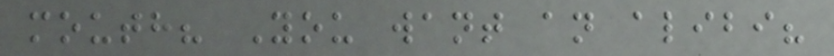mouth? You want an alibi?
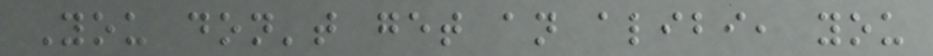You don't get an alibi, you
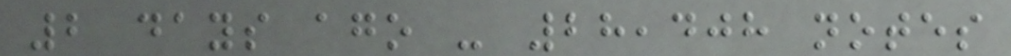2 days ago - 28,408 notes
